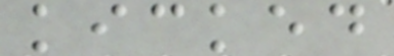kicked
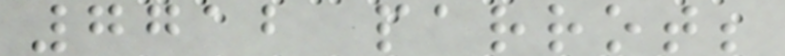7712 parrot;
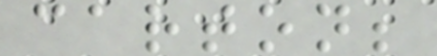carton;
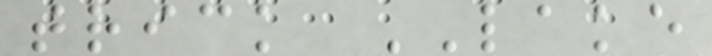trick LAKE
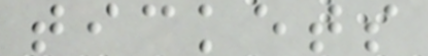tickets
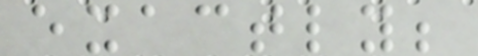exactly;
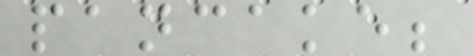pancake;
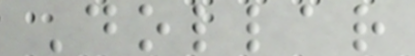Dollar
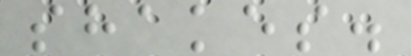shakes.
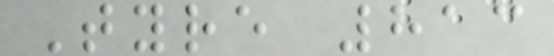Tyre 813
